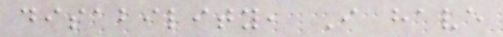disability, I have
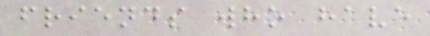friends who have
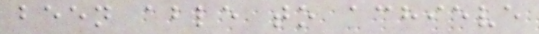been able to achieve
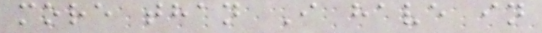more than I have in
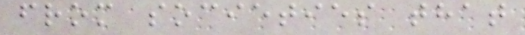from societies that
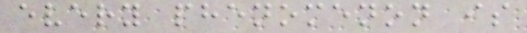every phenomenon is
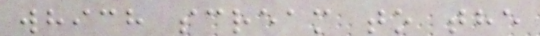which scream to the
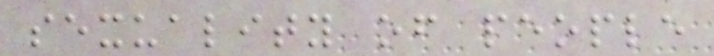sexuality of people
